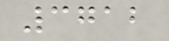3712
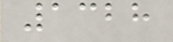1328
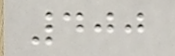400
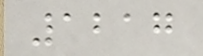1217
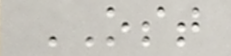OST
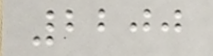2200
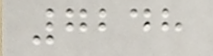7248
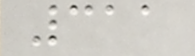311
